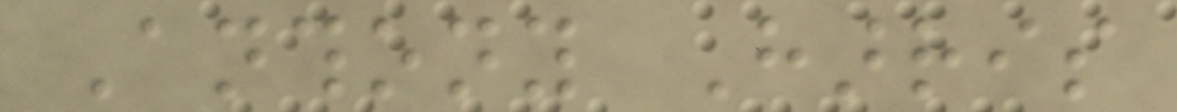Anthony Harris
